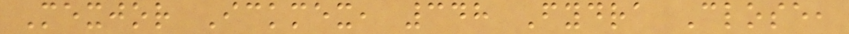Mexjor Ickmex, 348 Fydra Close,
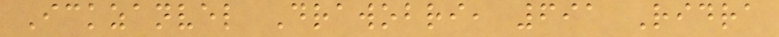Ickzanvel Drawobri, 691 Ridra
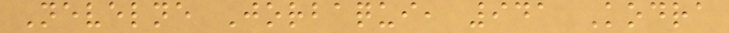Nevelne Jorbaqui, 941 Kodra
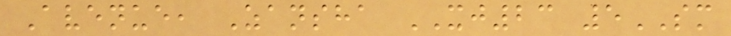Avenue, Zansha XJ23 5SM
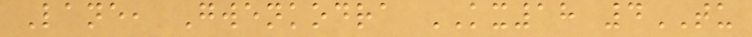Lane, Gwenkodra KX18 4TU
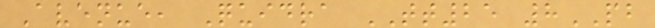Avenue, Quidra TT25 8PB
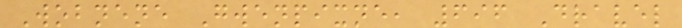Wobnene Gwenpixne, 696 Dravel
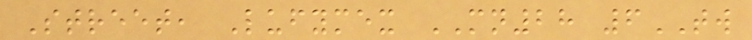Street, Lufymex MN28 6TW
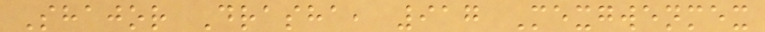Shajor Drasha, 917 Mexgwenmex
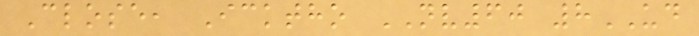Close, Icktho NV60 8UD
